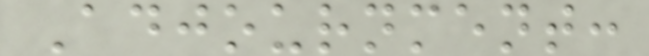Adjournment:
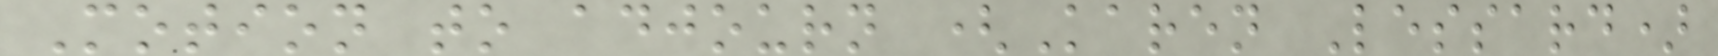Motion to adjourn (Karen Lessard)
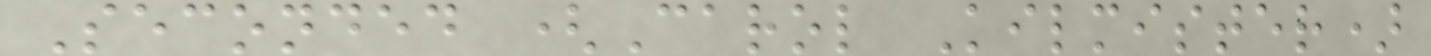Seconded (Carol Kilmister)
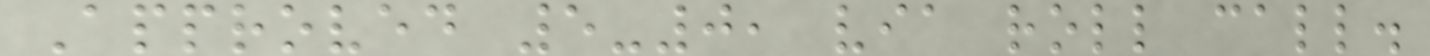Approved 5-0, via roll call.
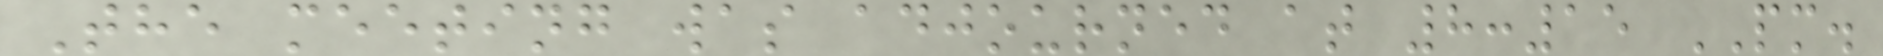The meeting was adjourned at 8:15 PM.
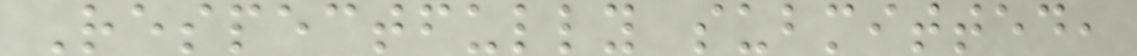Respectfully submitted,
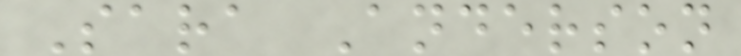Sara Anderson
